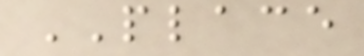PLACE
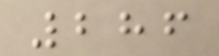286
